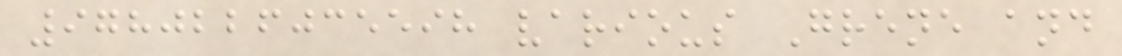9780226035598 various Grene and
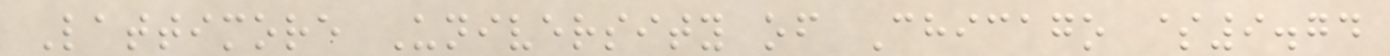Lattimore University of Chicago $9.74
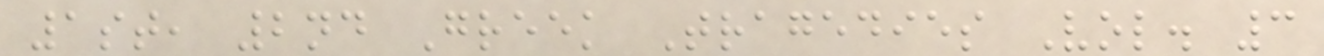1st, 2nd Greek Tragedies Vol. 3
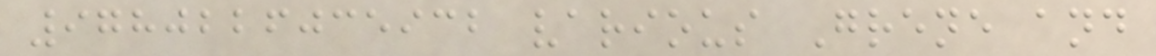9780226035932 various Grene and
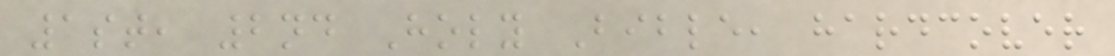1st, 2nd Holy Bible, hardcover
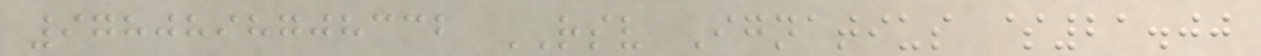9780898708332 RSV Ignatius $21.00
